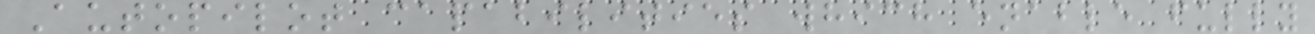Autopilot capabilities which enable fully
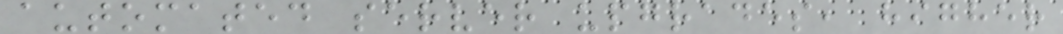automated server upgrades, higher
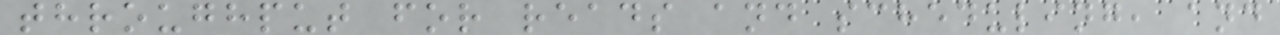throughput for reads and scheduling, and
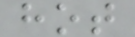hot
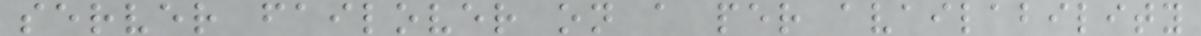server failover on a per availability
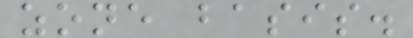zone basis.
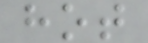hot
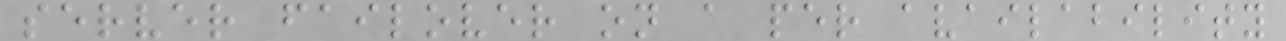server failover on a per availability
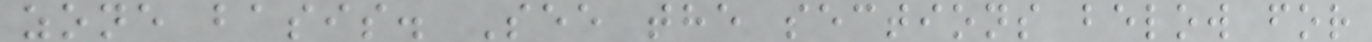zone basis. See the sections below for
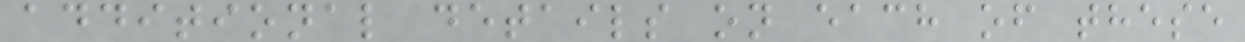additional details on each of these
